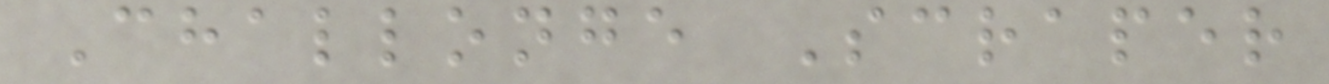Challonge Scraper
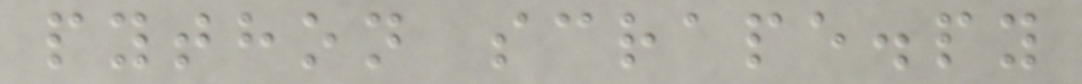python scrape.py
